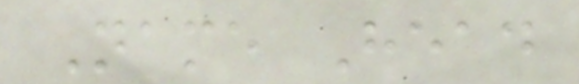Name Head
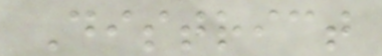District
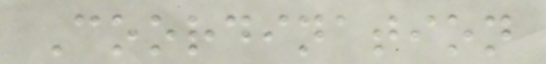Coordination
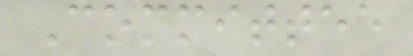Committee
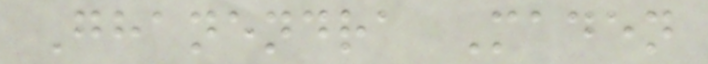Ghanendra Maden
